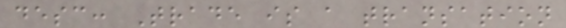desc: Trade is a transation
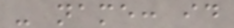- name: id
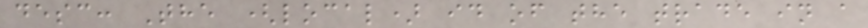desc: The (local) id of the trade in a
